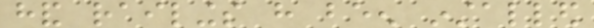hand railings have been installed
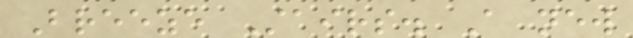Breeze Stairs. A new
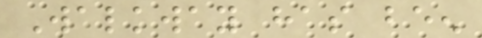Walkway has been
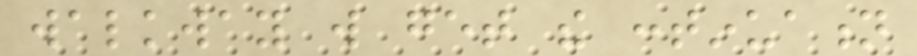walkway will get the continuation
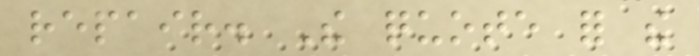repair. The quote for the
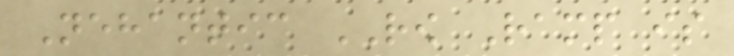Nehantic ROW Ramp is
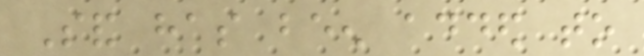Sand has been added to
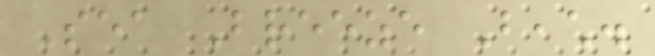Sea Breeze Beach.
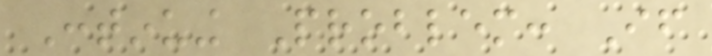Continuing Problem: If
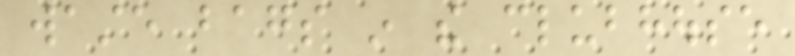waste bags in the clubhouse
